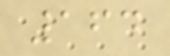164
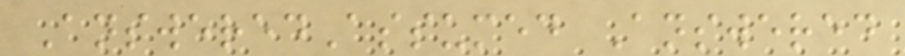AnsweredAssumed Answered
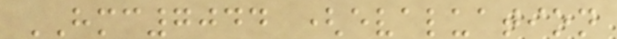HMC7044 (evaluation
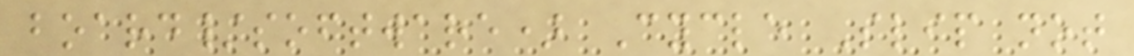board/software) Cycle Slip not
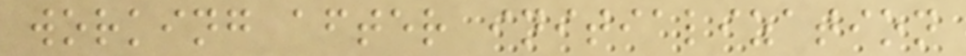working after initialization
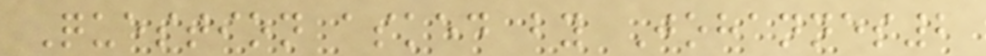Question asked by Johannes2
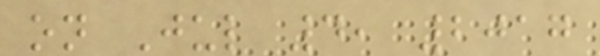on Jul 4, 2017
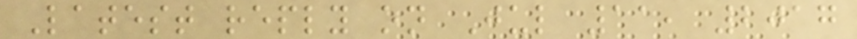Latest reply on Jul 11, 2017
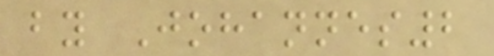by Johannes2
